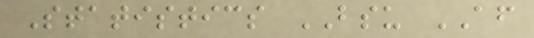Statistics BSU AF
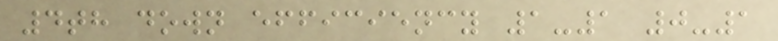4th down efficiency 1-1 0-1
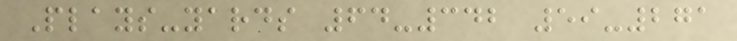Plays-yards 64-342 59-271
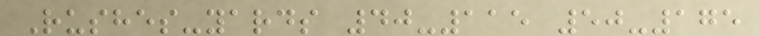Rushes-yards 40-115 50-175
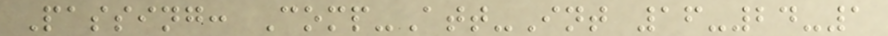Passing: Comp-Att-Int 16-24-1
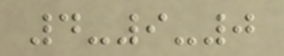4-9-0
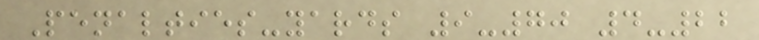Penalties-yards 9-70 4-22
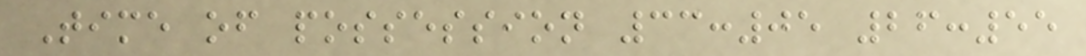Time of possession 33:05 26:55
